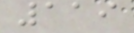119
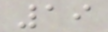19
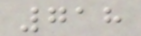718
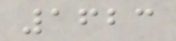1623
